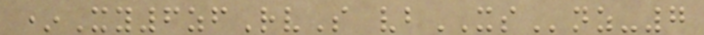*Xy6zfRvS vbXSnz-7
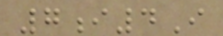7i4I
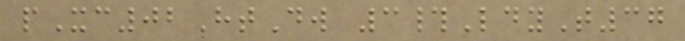pXc02HtDw 3#LdyT37
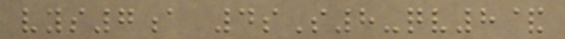vys7a 4sS8-qv8&
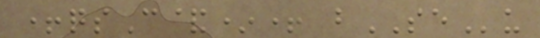+qsC&*+ bSEu
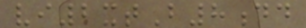vi2xtB8dd
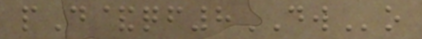pD&qf8DWo
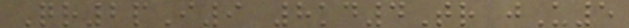Qr2pI9 8kd4Tr jU5
